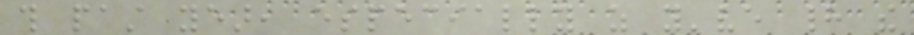this past year, especially as you've had the
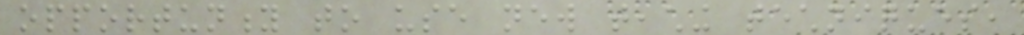opportunity to use new teaching techniques,
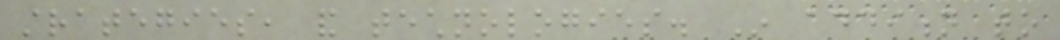strategies, and technologies. In addition to
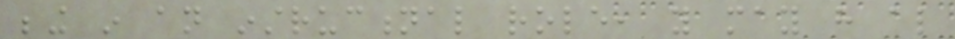being in an instructional role, you may have also
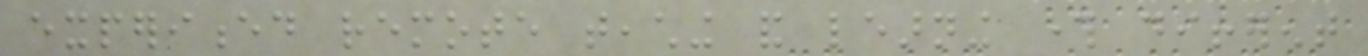experienced remote teaching and learning through different
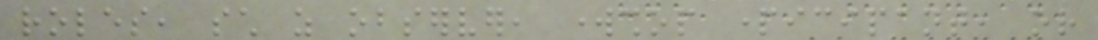roles, such as observer, workshop participant, or
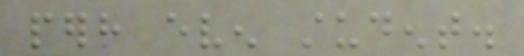perhaps even student.
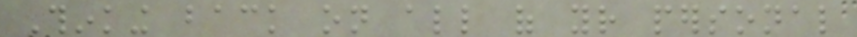Thinking back on all of your personal
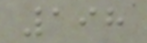198
